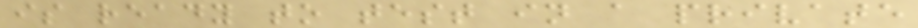is ready to test in a private
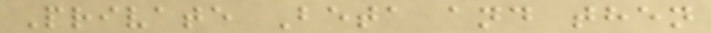Private Beta and then
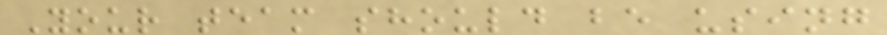Your team should be using
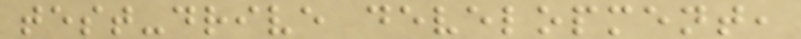test-drive development,
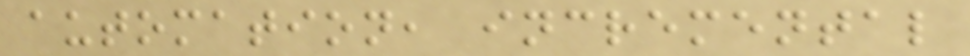automation, incremental
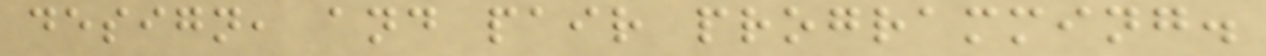design, and pair programming.
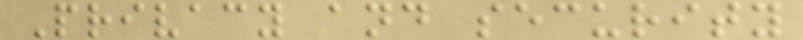Privacy and security
